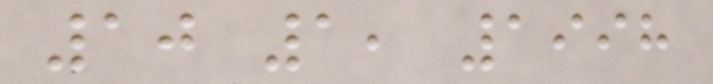10 1, 1998
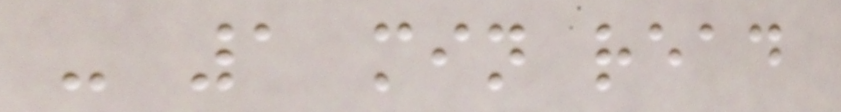- 1 min read
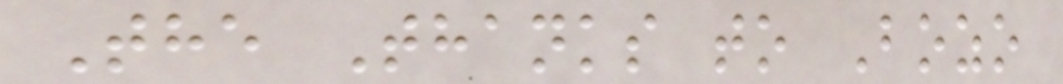The Thanks to Bozo
